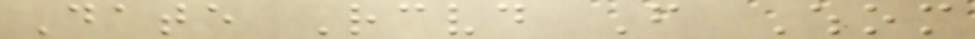Date Received From Whom
